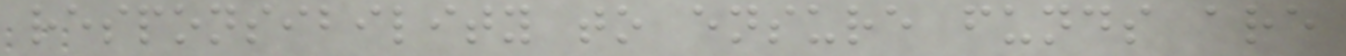responsibility to ensure funds are
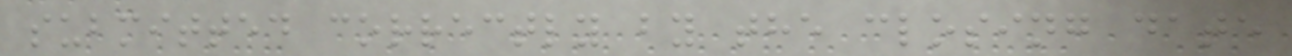submitted correctly by the closing date
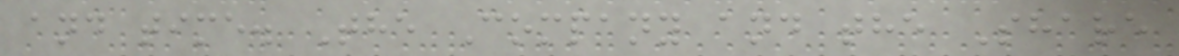and time. The Company and the Share
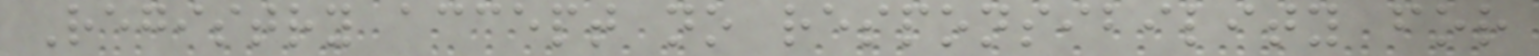Registry accept no responsibility for
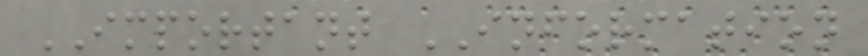IMPORTANT INFORMATION
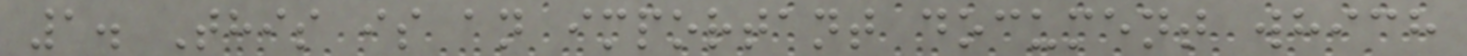1. This is an important document which
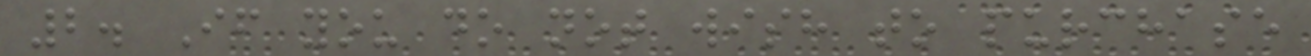2. If you do not wish to purchase
